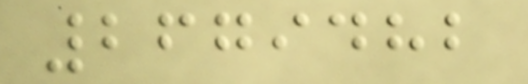2679482
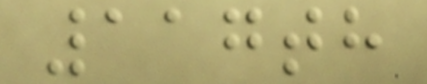117th
